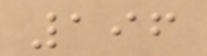196
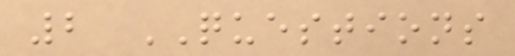2 QUESTIONS
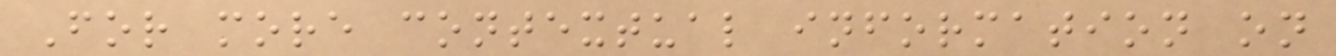For more contextual information on
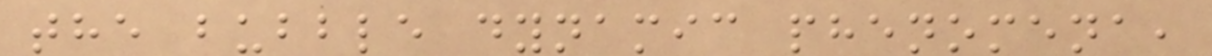the bubble dynamic phenomena,
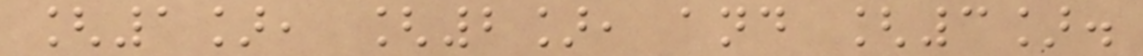[1], [2], and [3].
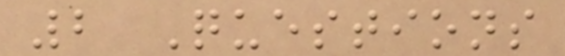2 Questions
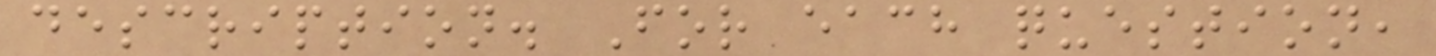description. For each question,
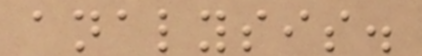analysis.
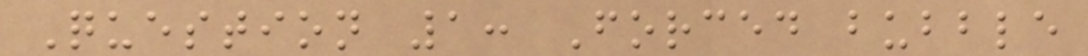Question 1: Forced bubble
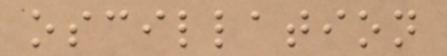oscillation
